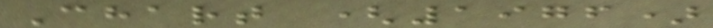Chart (1976)
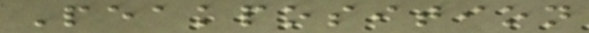Peakposition
